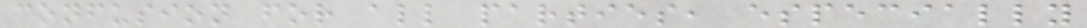confusion for all parties, especially
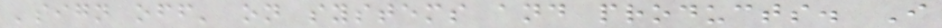'sign off' on systems and products. I
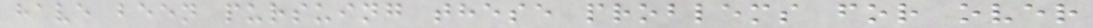have been pursuing these problems for over
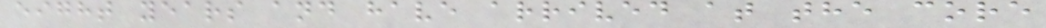eight years and have arrived at the core
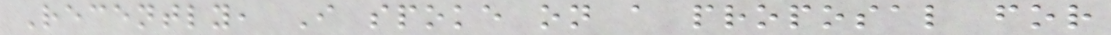Recently, I spoke on a proposal for
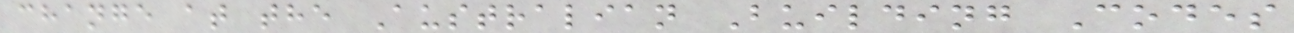change at the Australian Building Codes
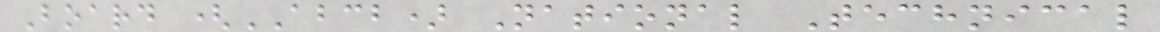Board (ABCB) National Technical
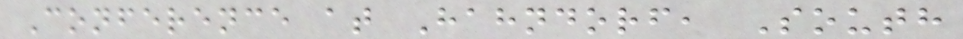Conference at Hahndorf, South
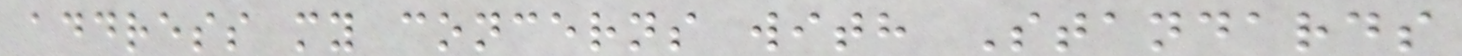address my concerns with Standards
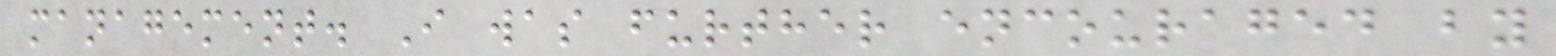management. I was further encouraged by
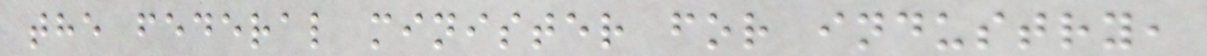the federal minister for industry,
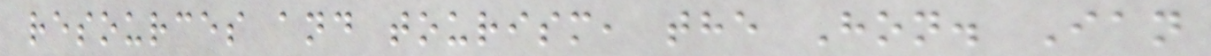resources and tourism, the Hon. Ian
